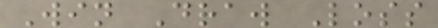Win Draw Loss
